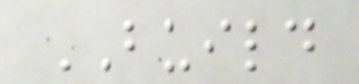BUILD
